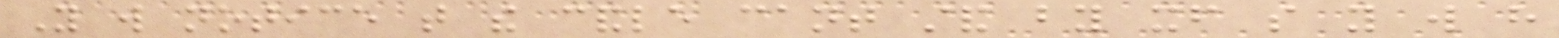You will notice that the candle cant stand by itself so you will have
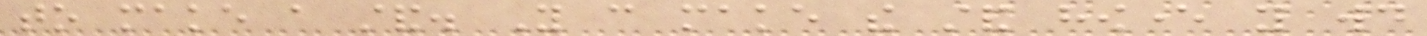to make a stand. You can make the stand however you would
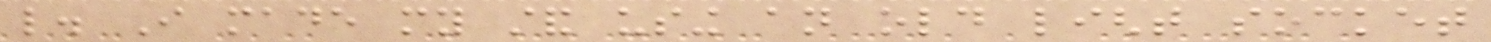like. I made my stand using an old light socket
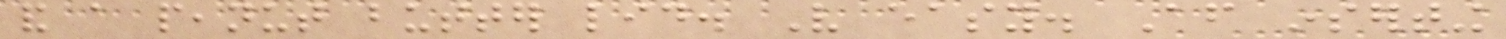and a peanut butter lid. Very easy. After inserting
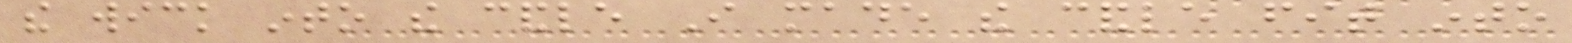the wick into the candle I made the candle fit into
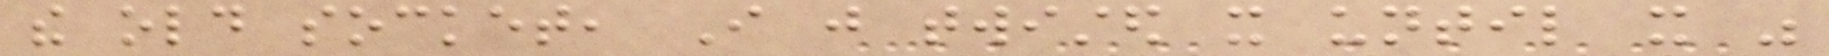the old socket, I just twisted it until it was
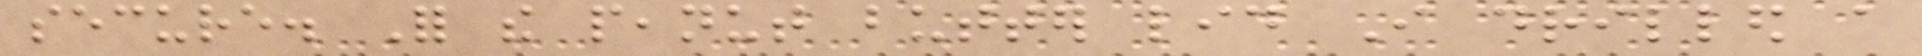secure. For the peanut butter lid I drilled a
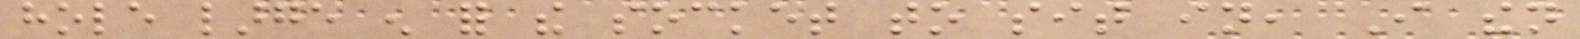hole large enough for the socket to sit in, I then
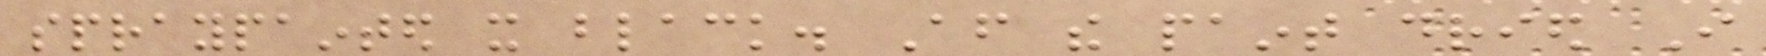spraypainted it black. After the paint dried I
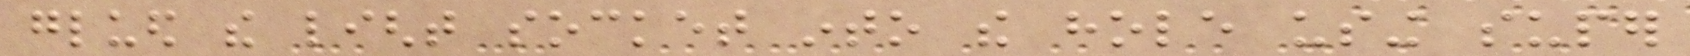glued the light socket into the hole using super
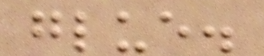glue.
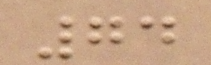74
